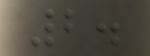2.
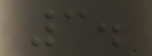3.
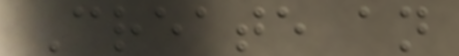Create an
